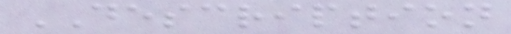DESCRIPTION
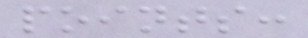points:
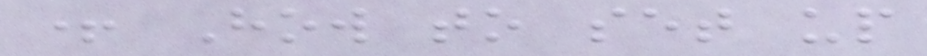+ How to set up
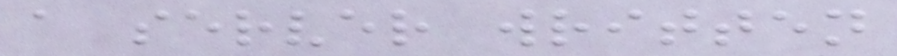a server written
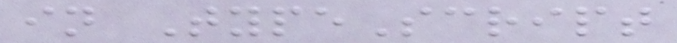in TypeScript
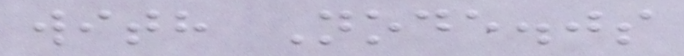with Node.js
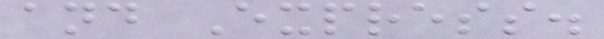and Express.
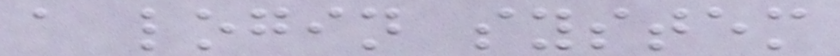a login system
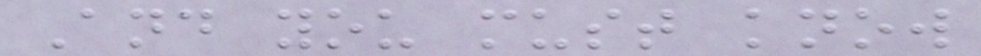And you must know
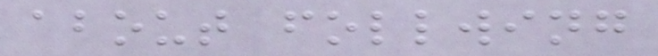about follwing
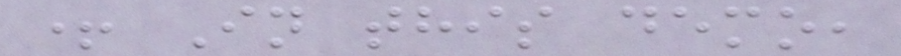+ In this demo,
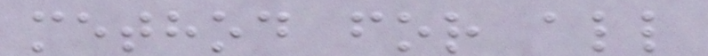method for all
